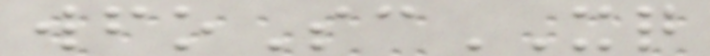wfoScXQ
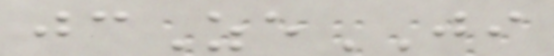jcZeJI
